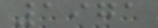1971
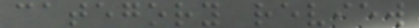category review
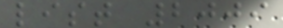list 2009
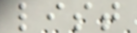list
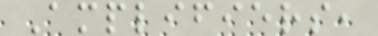Amplifiers,
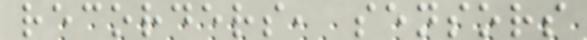recorders, sensors
